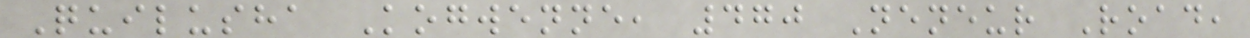Quilusha Kogwenne, 470 Neneur Road,
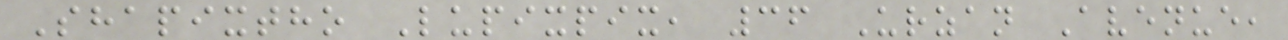Shapixtho Lupixpix, 36 Urzan Avenue,
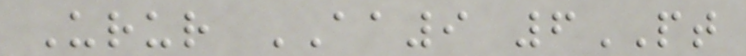Urur AA9 6PT
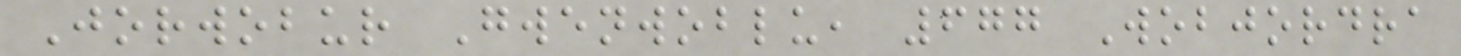Jorwobur Gwenwoblu, 677 Wobjordra
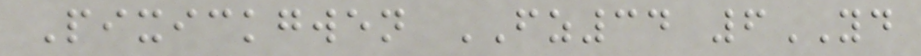Pixickgwen FZ34 6YD
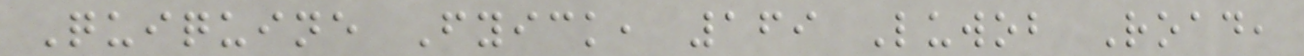Quiquine Fyick, 169 Luwob Road,
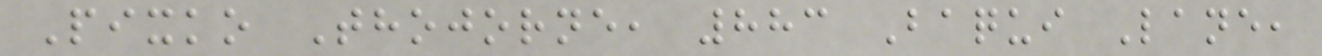Pixko Thojorne, 883 Baqui Lane,
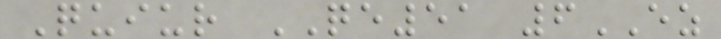Quiur QE51 6EZ
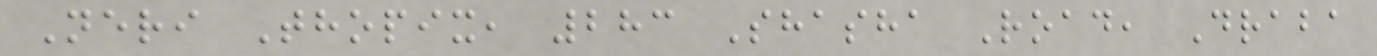Neri Thopix, 283 Shasha Road, Draba
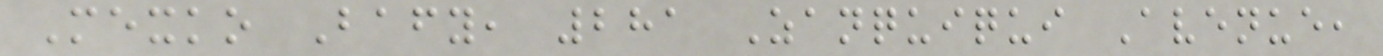Mexko Bafy, 281 Zanquiqui Avenue,
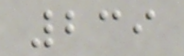239
